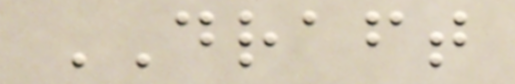DRAFT
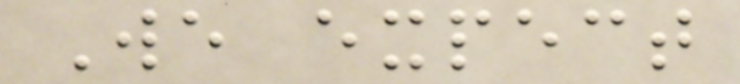We expect
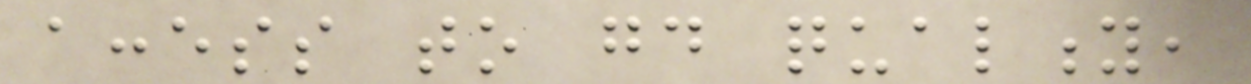access to good quality,
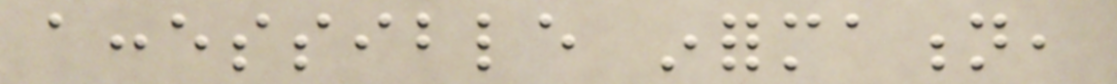accessible information,
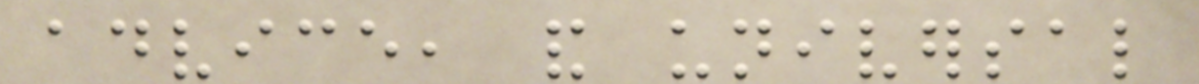advice, and universal
